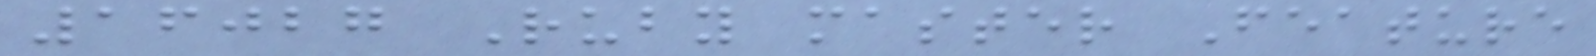16027 Ruby master Feature
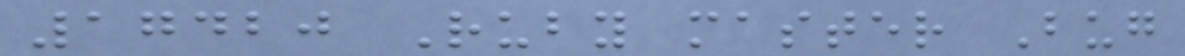17420 Ruby master Bug
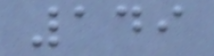149
